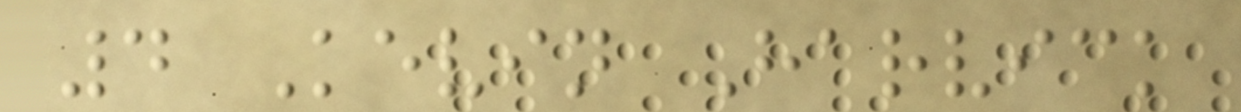4 Kevin Harvick
